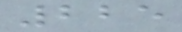225
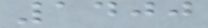1400
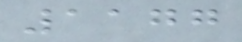1177
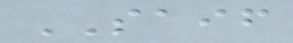SAIF
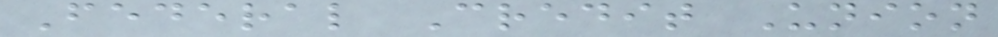Federal Credit Union
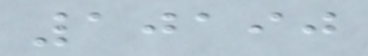10190
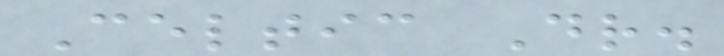Celtic Dr.
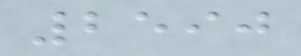2590
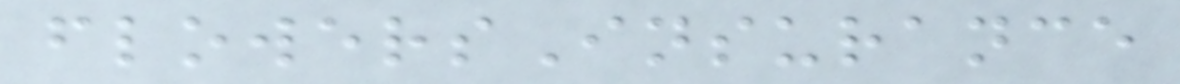flowersInsurance
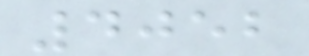4052
